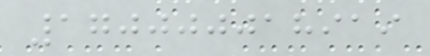170000018919
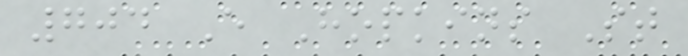704 E Hopkins St
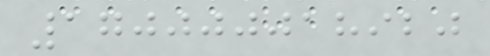170000018920
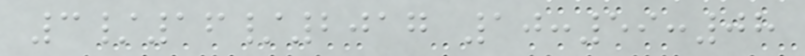3/16/2017 10:59:08
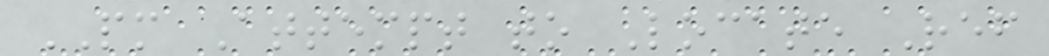PM Attempt to Locate Ref
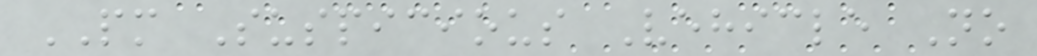PM Suspicious Vehicle No
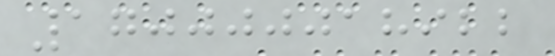170000018922
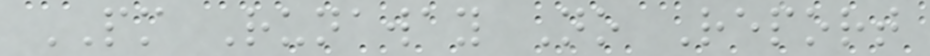PM Runaway No Report
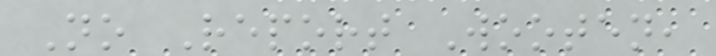No Report Wooten,
